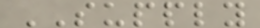SUPPLY
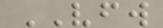VFW
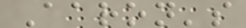Aaron's
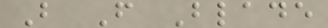B F Blade
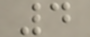4
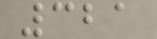321
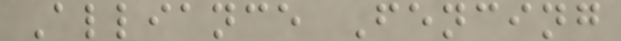Alliance Fencing
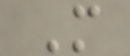M
